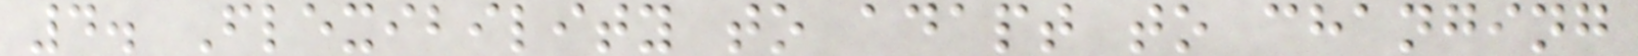4. Flexibility to adapt to changing
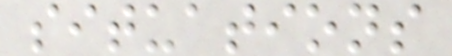situations
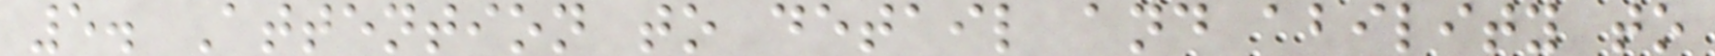5. Attention to detail and ability to
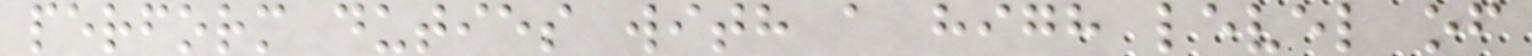perform duties with a high level of
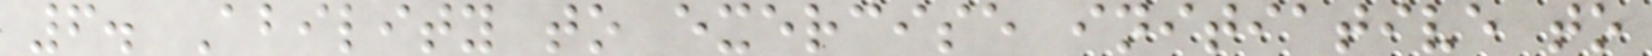6. Ability to exercise initiative to
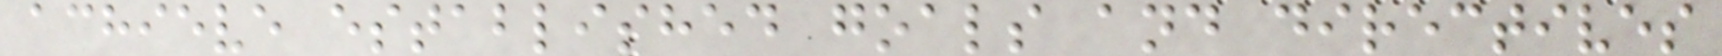achieve established goals and directives
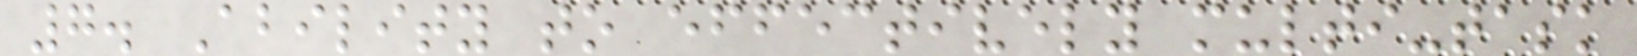7. Ability to effectively multi-task
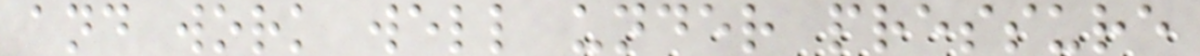and work well under pressure
